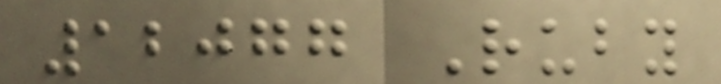12077 Ruby
